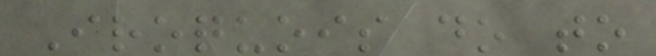Iroquois do to
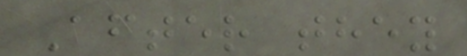After they
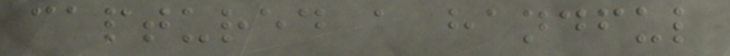captured a handful
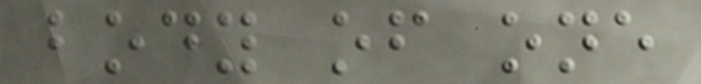body of one
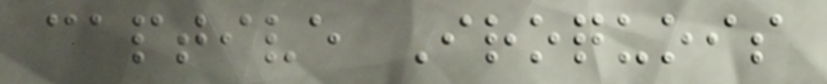captive Iroquois
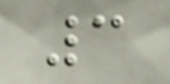3
